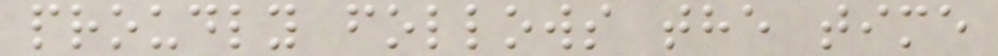proudly follows the time
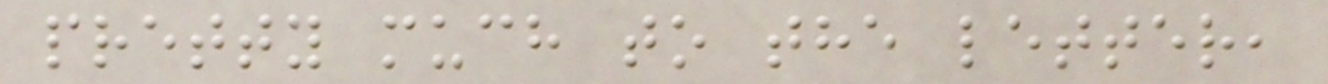pretty much to the letter,
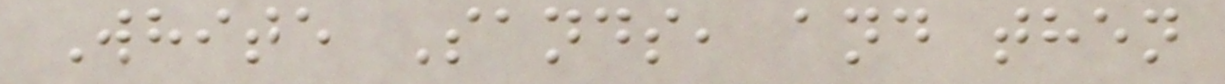White Sands, and then
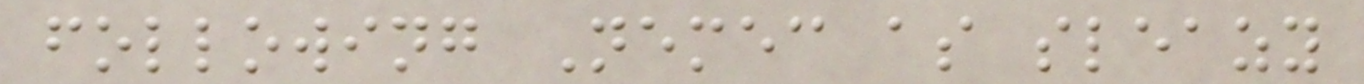following Nemec as sleazy
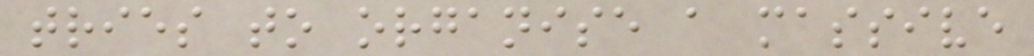tries to organise a massive
